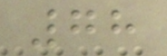78
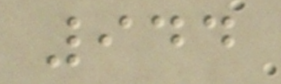944
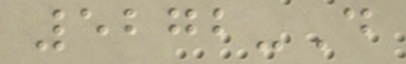5272-D
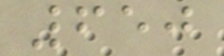650
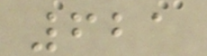621
